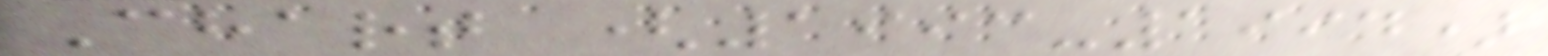Chart (1993-1994)
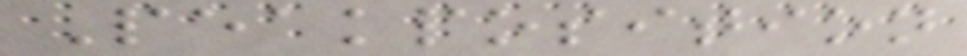Peakposition
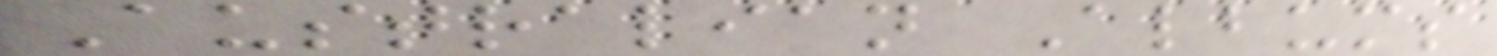Australian Albums
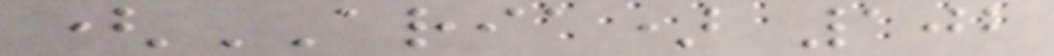(ARIA) 102
